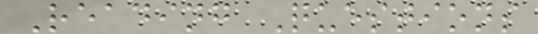Reading Questions
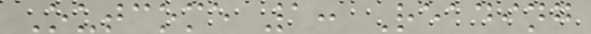Outcome 1: Reading
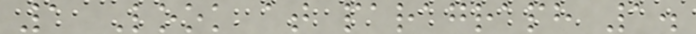1 Look at paragraph 1.
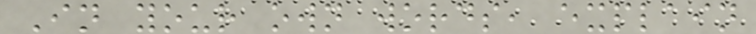In your own words, explain
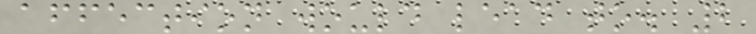affection would lead to. 2
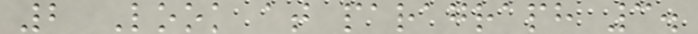2 Look at paragraph 3.
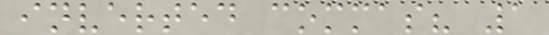inverted commas? 1
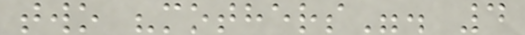two "mothers". 4
